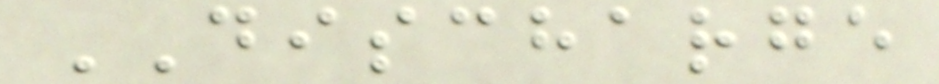DISCHARGE
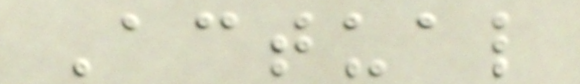Actual
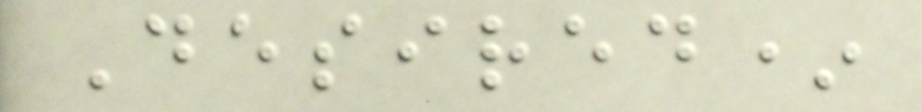Desired*
